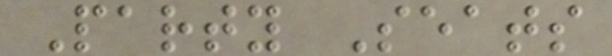Party Seats
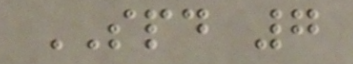SPD 7
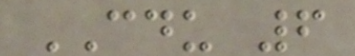CDU 6
